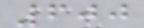600
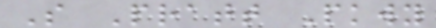S Pratt Pkwy
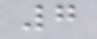7
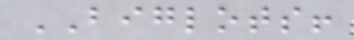BIGLOTS!
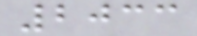2033
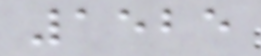1525
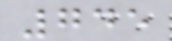745
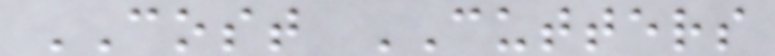COST CUTTERS
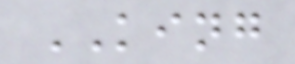KING
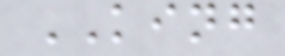KING
